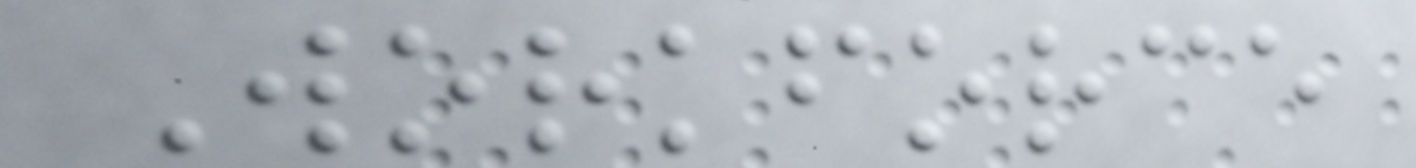Workforce
